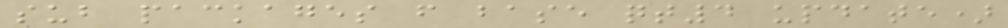sub packages from base qt4 update)
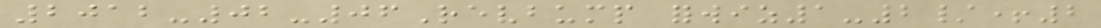2012-02-06Revbump forwiz1-2/+2
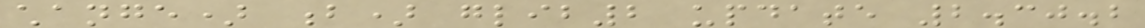change) b) glib2 update 2.30.2
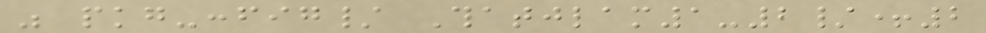was pkg-config/ Thatjlam1-2/+2
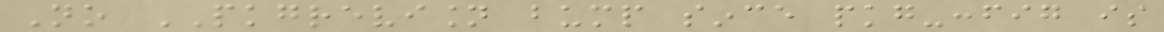No PKGREVISION bump since pkg-config is
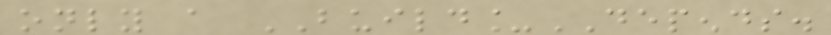only a BUILD_DEPENDS.
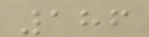186
